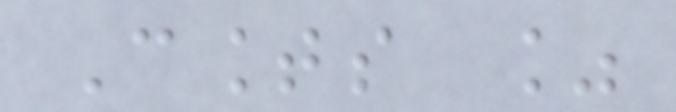Counts %
